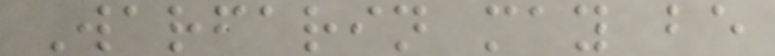Warfarin may be
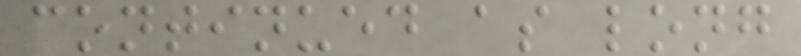continued as long
